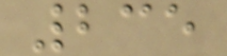235
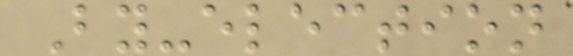By-election
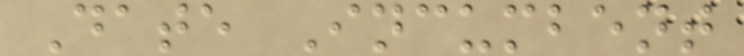Date Incumbent
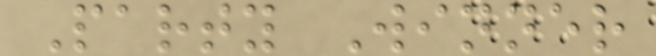Party Winner
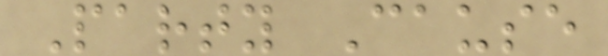Party Cause
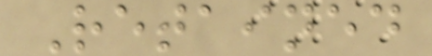Retained
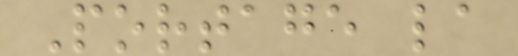Portage la
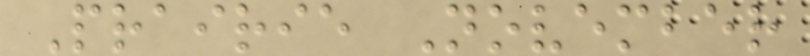Prairie November
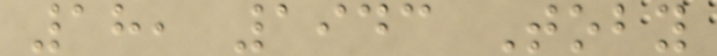18, 1943 Toby
